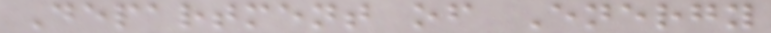Department of Energy
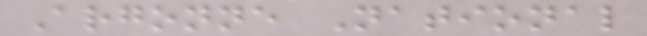Argonne National
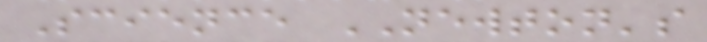Science NEWTON's
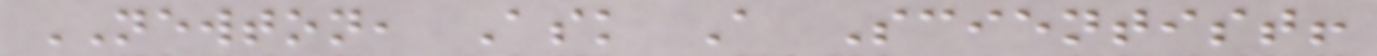NEWTON, Ask A Scientist!
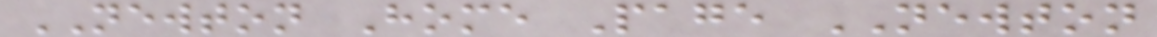NEWTON Home Page NEWTON
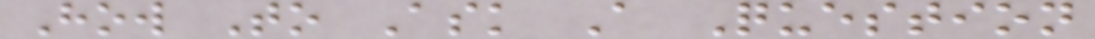How To Ask A Question
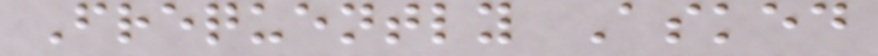Frequently Asked
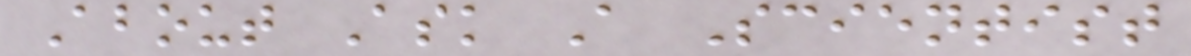About Ask A Scientist
